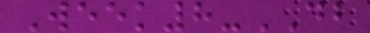Week8-DB
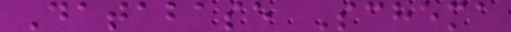Database Schema
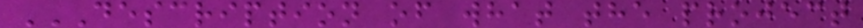DESCRIPTION OF WHAT THE PROJECT
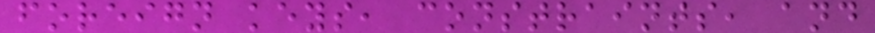foreign keys, constraints, and
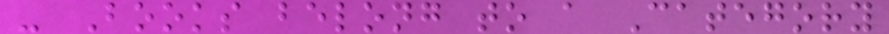- Books belong to a Category
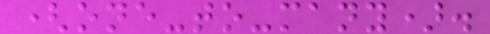(one-to-many).
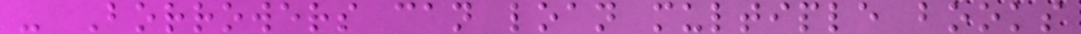- Borrowers can loan multiple books
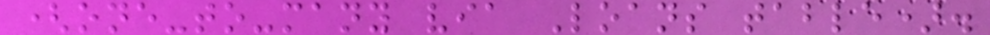(one-to-many via Loans table).
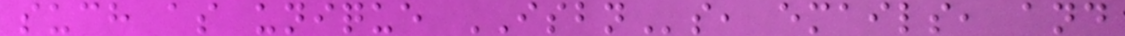such as unique ISBNs, emails, and
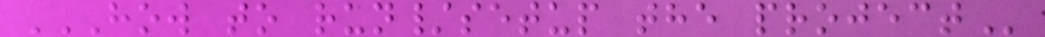HOW TO RUN/SETUP THE PROJECT
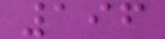196
